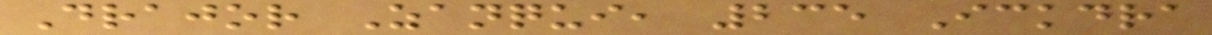Drajor Zanqui, 235 Ickdra
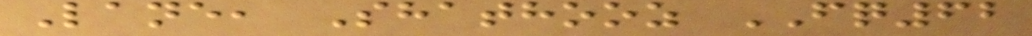Lane, Shathooz FQ62
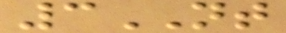3NT
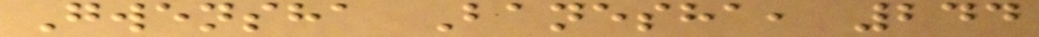Gwensha Banesha, 244
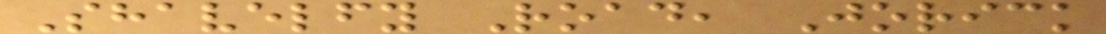Shavelfy Road, Jorick
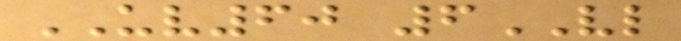UV60 6VL
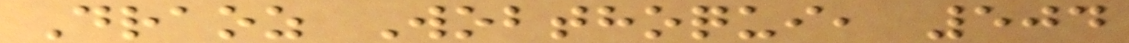Draoz Wobthoqui, 504
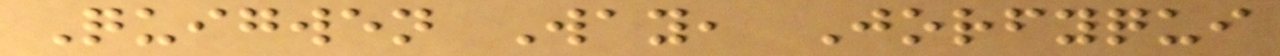Quigwen Way, Jorfyqui
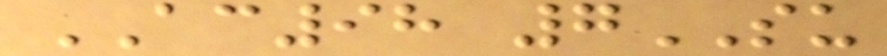AC98 7SU
